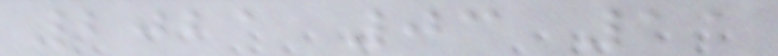2021 03 11
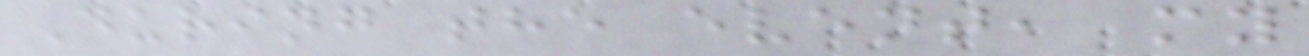During the event, my
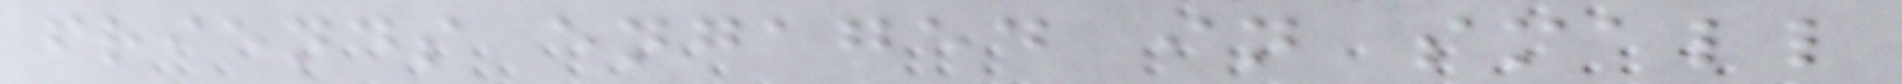friends engaged in small
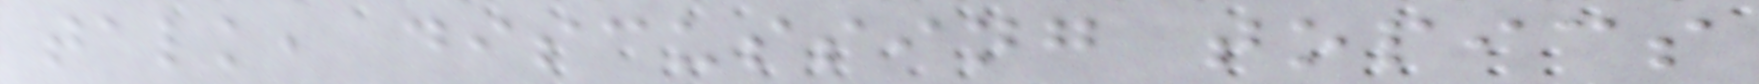talk, discussing topics
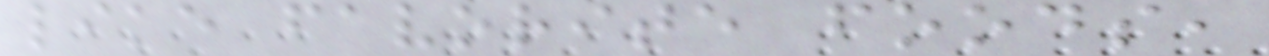like favorite foods,
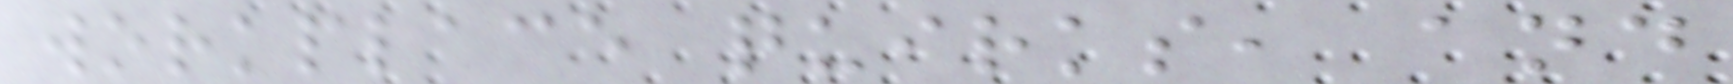workplace quirks, and
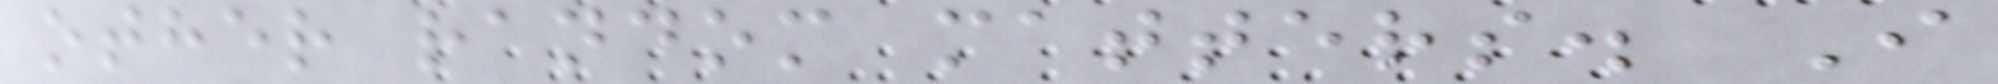other random matters. I
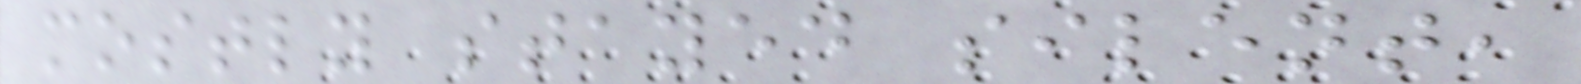mostly stayed silent,
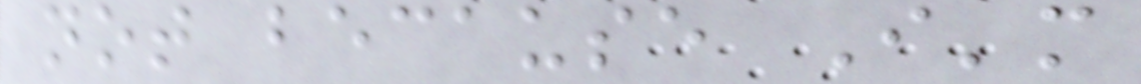not because I'm
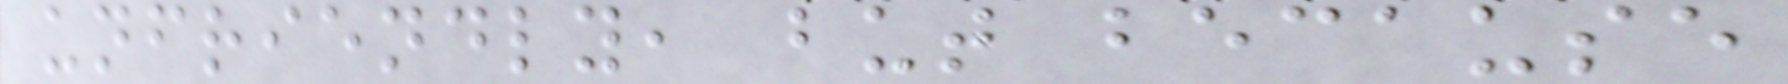unfriendly, but because
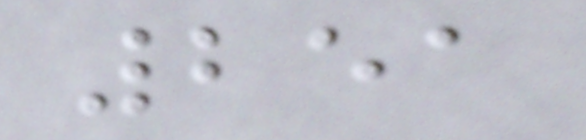251
